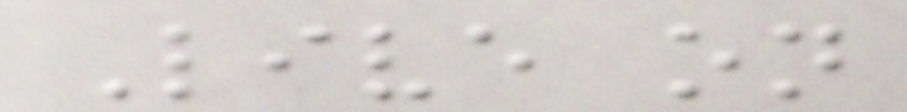Live on
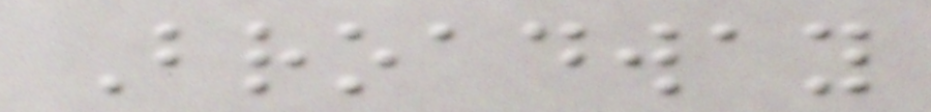Broadway
